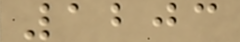1203
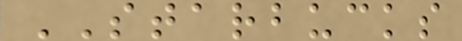STARBUCKS
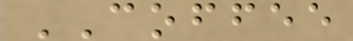COFFEE
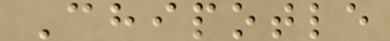Chipotle
